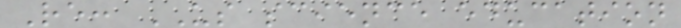Re: US science education
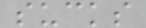sucks
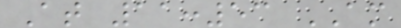At 11:53 AM
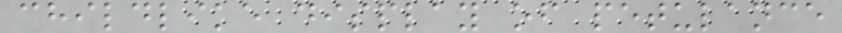childlike display of petulance
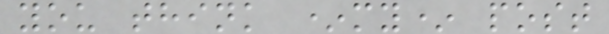you think *my* post
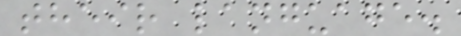their language.
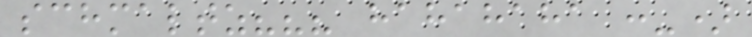schmaltz??? hahahaha :-)
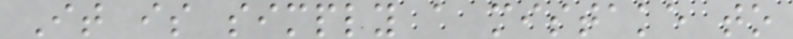It is simply a mistake to
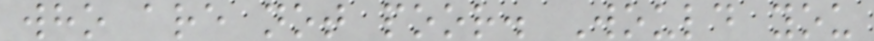who are not poor. Would you
